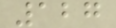127
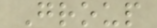Group
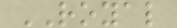ROYAL
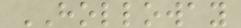HOLLOWAY
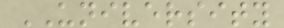UNIVERSITY
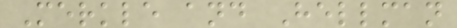Merkle and Hellman
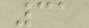31
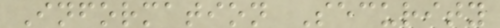Information Security
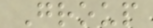Group
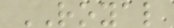ROYAL
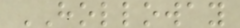HOLLOWAY
